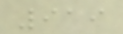919
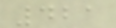421
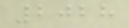2028
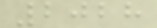2028
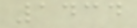1434
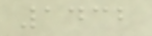1432
